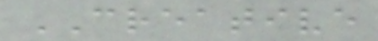CREATIVE
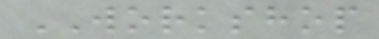WORKSHOP
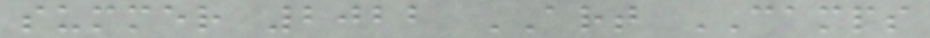summer 2022 ART CAMPS
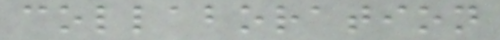collaboration
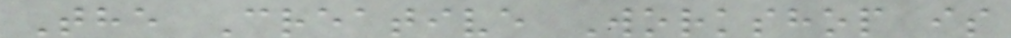The Creative Workshop is
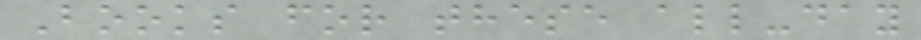Books for these all-day
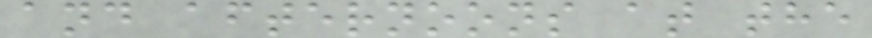and afternoons at the
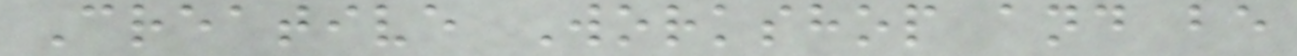Creative Workshop and be
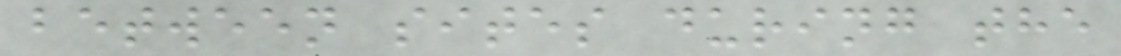between sites during the
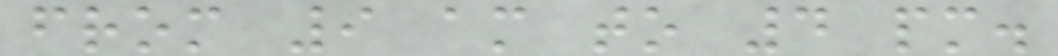from 9 am to 4 pm.
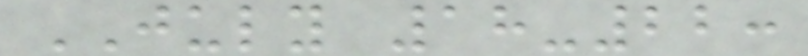JULY 18-22:
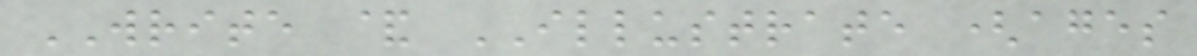WRITE & ILLUSTRATE (ages
